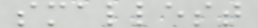smallest
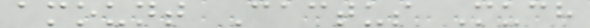amount Cactus Much
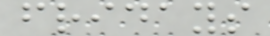fridays
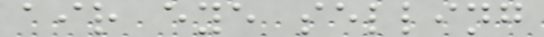air eye selling
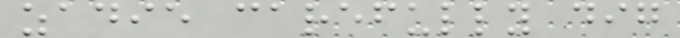zadie carefully dig
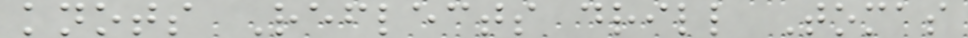knots Reflects drill Tomas
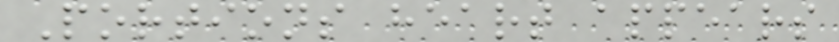Portions heart appears
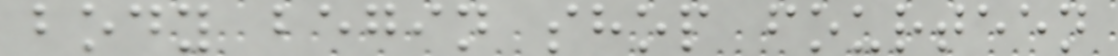body begin shop fourteen
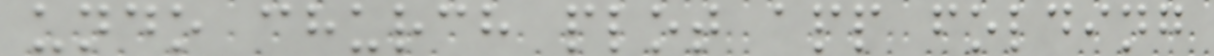undo church plot app folding
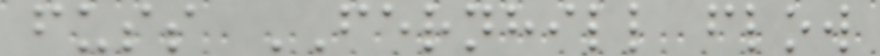fuss FERNHILL flow
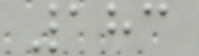183
